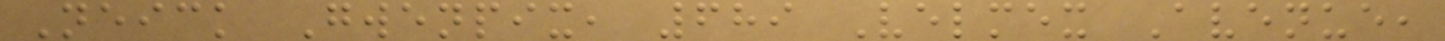Neick Gwenpix, 689 Velmex Avenue,
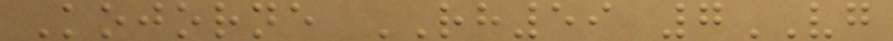Kojorne RH59 7VG
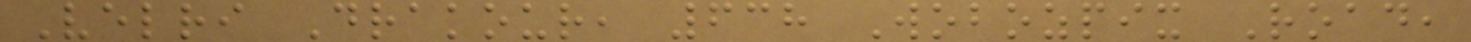Velri Drakour, 638 Wobozpix Road,
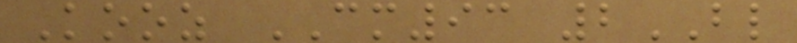Kooz CM93 2BL
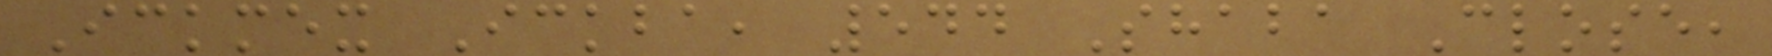Ickmex Ickba, 544 Shaba Close,
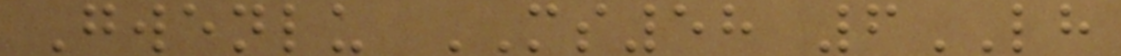Gwenlu MS58 6LH
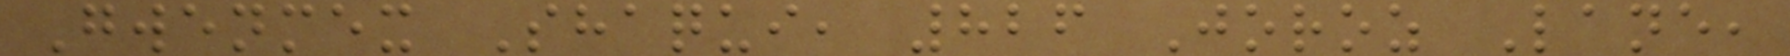Gwenmex Shaqui, 826 Joroz Lane,
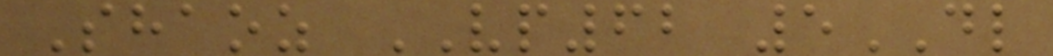Shaoz VP62 5DL
